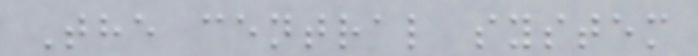The central system
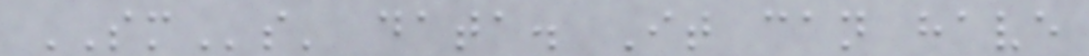SMs' data. It can have
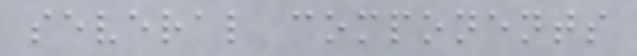several components
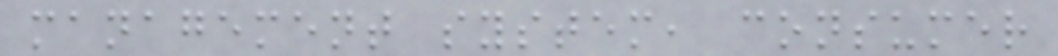management system, consumer
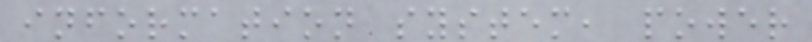information system, power
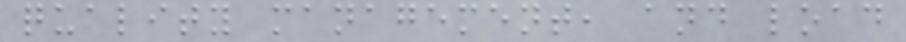quality management, and load
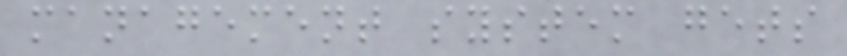management system gets
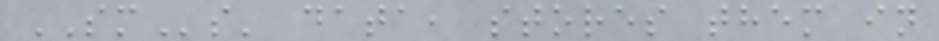SMs' data, stores them in
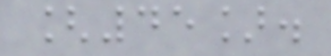[45].
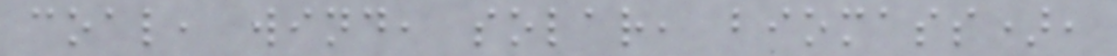coal, wind, solar, biomass),
